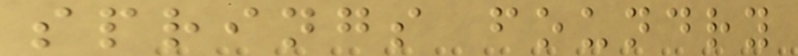springs foundry
